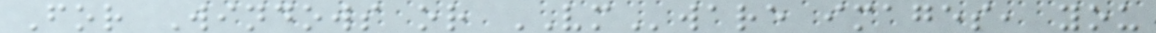For Windows or VMware images, you
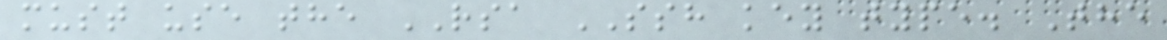must use the RSA SSH key type. The
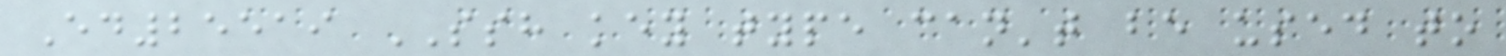Ed25519 SSH key type can't be used to
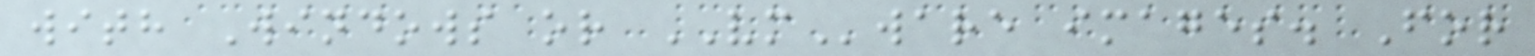with Windows or VMware images. For
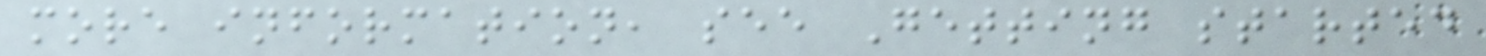more information, see Getting started
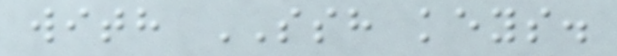with SSH keys.
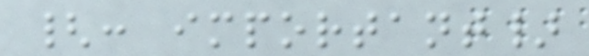{: important}
